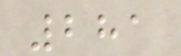281
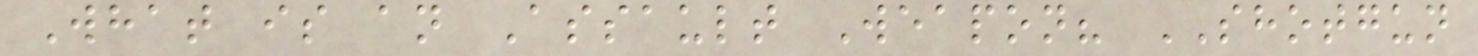What is an Assault Weapon? SHOTGUN
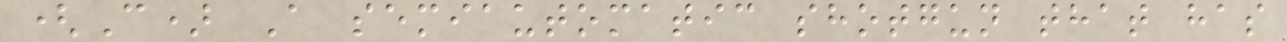(C) A semiautomatic shotgun that has
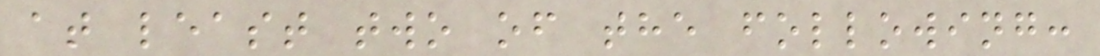at least two of the following:
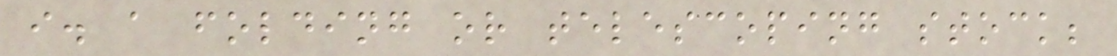i. a folding or telescoping stock;
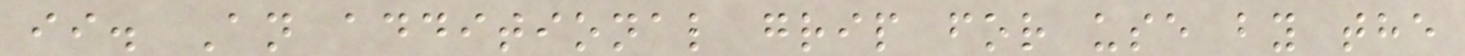ii. An additional grip for use by the
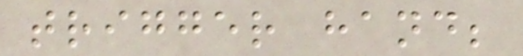trigger hand;
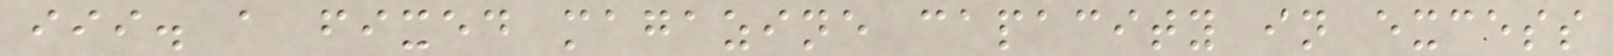iii. a fixed magazine capacity in excess
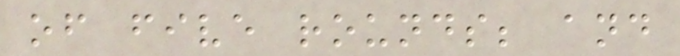of five rounds; and
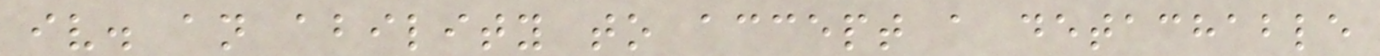iv. an ability to accept a detachable
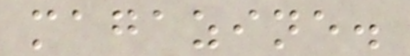magazine.
